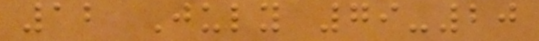12 July 79-20
